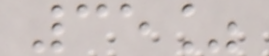35%
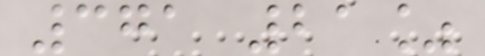371 21%
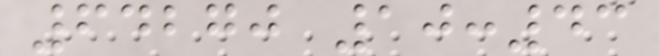64270 10:43
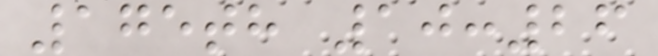175th 10:26
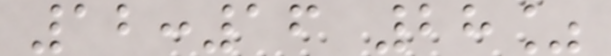12:16 28%
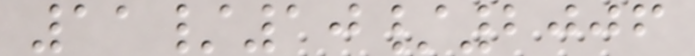11/10/2006
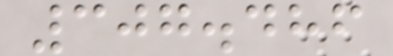307.486
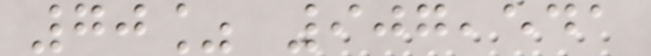70% 907,541
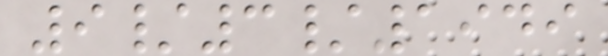9/3/1949
